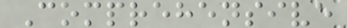Comprehensive
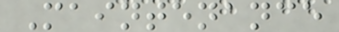Maintenance
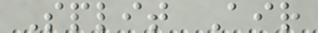Split Air
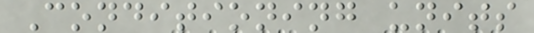Conditioning units
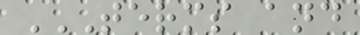TERMS AND
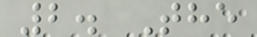2. The
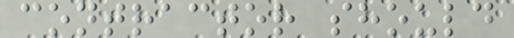contractor should
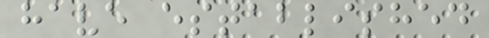have established
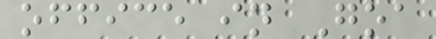office in Goa
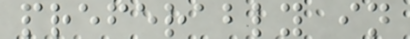preferably in
